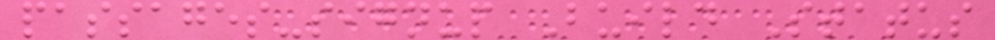passages-signup Build Status
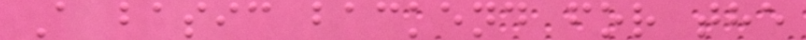A basic backend for the
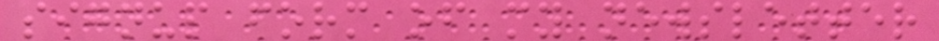signup form of my newsletter
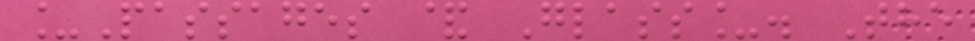_Passages & Glass_. The
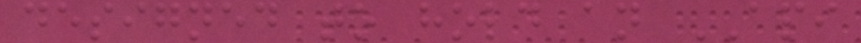designed to hold an API
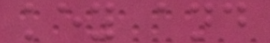key and
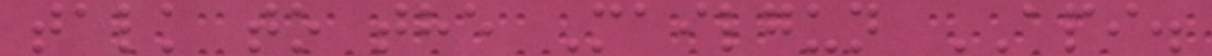talk to the Mailgun API.
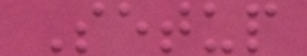Setup
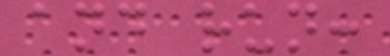and run:
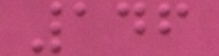146
